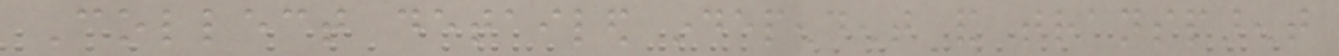Collect detailed independent and transparent
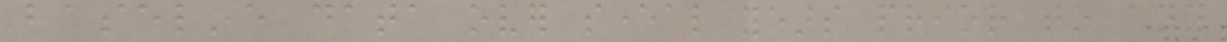baseline data over several years prior to any
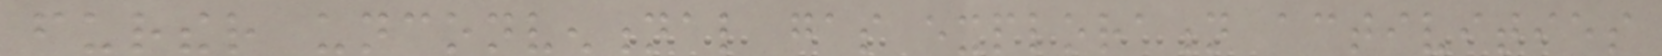further unconventional gas exploration activities
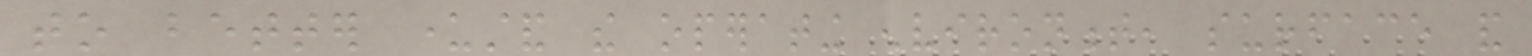to better understand the operating environment, surface and
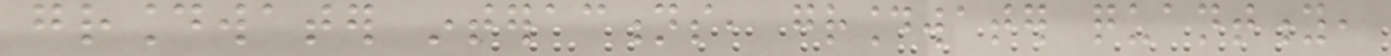groundwater interactions, groundwater quantity,
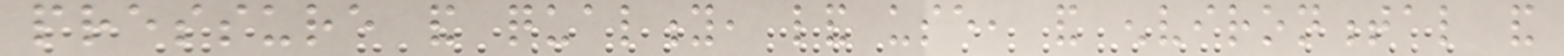pressure and quality, land use, and environmental and
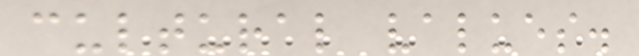cultural values.
